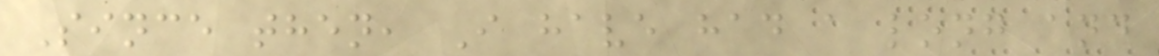Since then, I have had a long and
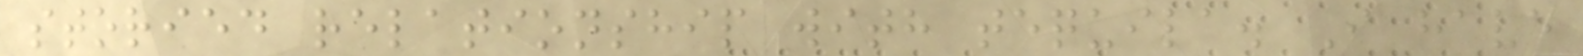storied relationship with tequila. I have
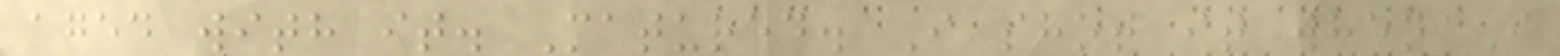aged with it. Matured. I shot it when I
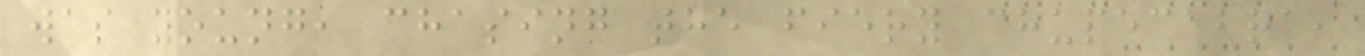was young, chasing the fiery chupecabra,
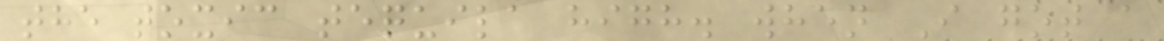the toxic tequila high. when I got a
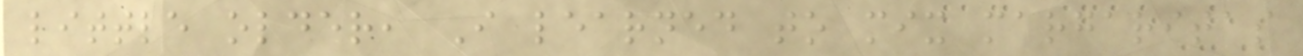little older, I learned to mix margaritas
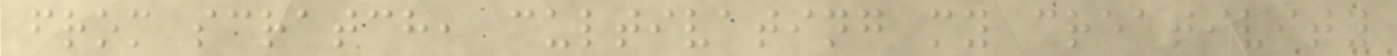from scratch, cultivating my creativity
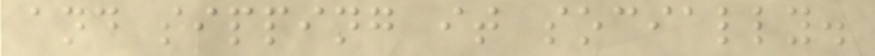and sipping it socially.
